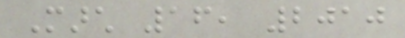March 16, 2010
